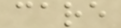care
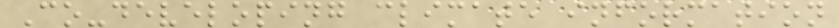Co-developing climate information
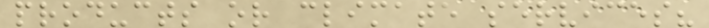products or climate services?
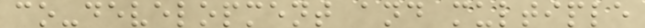co-development and multiple
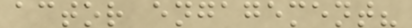actor engagement?
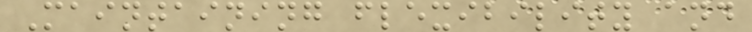Maintaining flexibility and
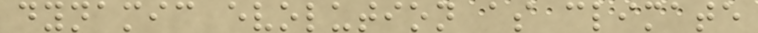dynamic evolution as climate
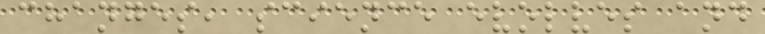changes, science evolves and
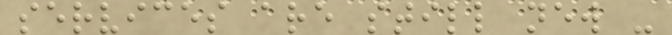services are still new -
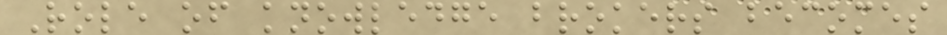Role of knowledge brokers becomes
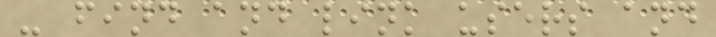- find and link users and
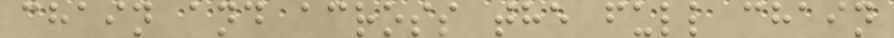chain and across the full chain
